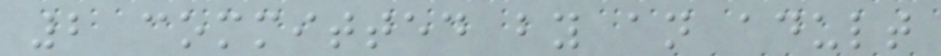2 committed by an adult
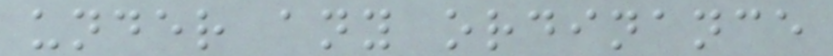under any ordinance
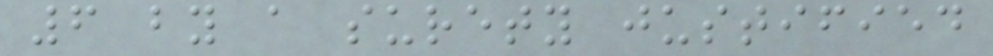6 by a surety justified
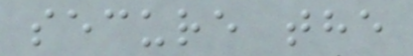secure the
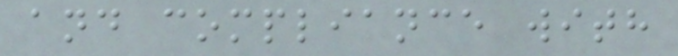and compliance with
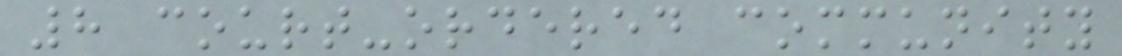8 court-ordered community
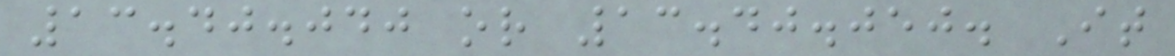13.40.040 or 13.40.050. It
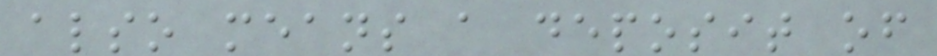also means a deposit of
